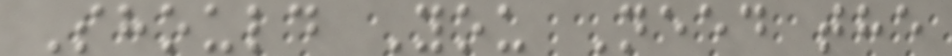Should You Need the
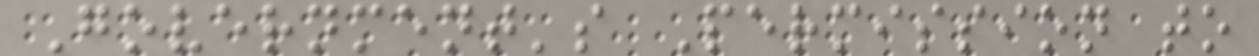Government's Permission to
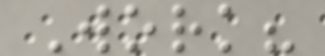Work?
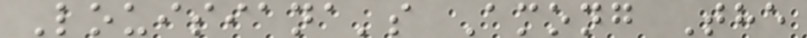Louisiana's Among The
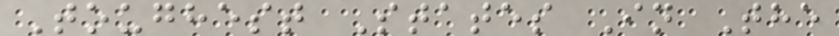Toughest States In The
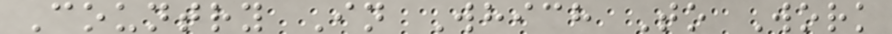Country In Which To Work
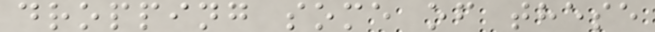dropping some of these
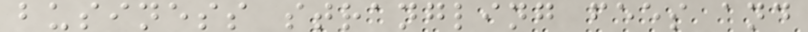business strangling fees and
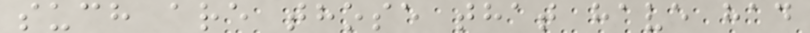such are those that have had
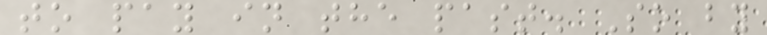to pay in the past. So by
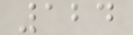124
